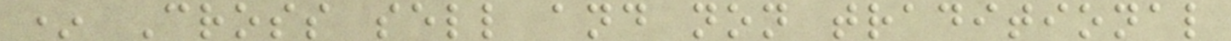* Cross sell and non traditional
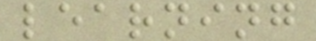learning
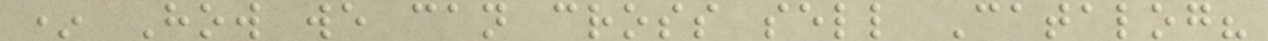* How we can cross sell Catalog?
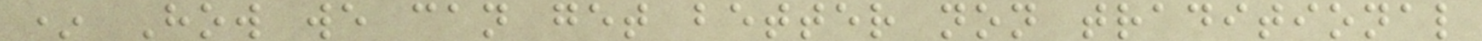* How we can get better non traditional
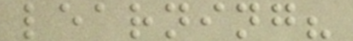learning?
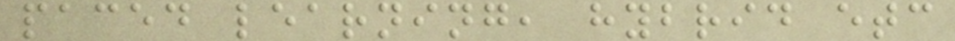paced learning, hybrid etc
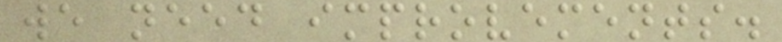we need improvements.
